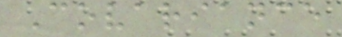Covariance
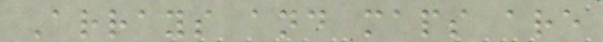Arrays and maps are
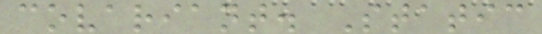covariant. Static
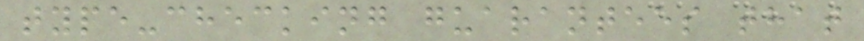type-checking guarantees that
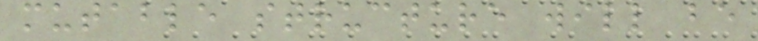mutable structure will be
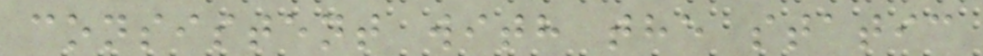consistent with the static
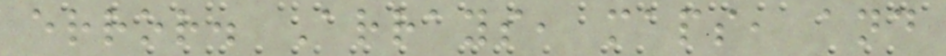error. Arrays, maps, and
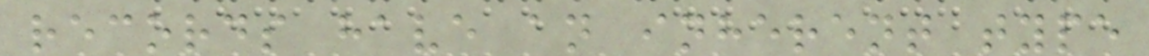records have an inherent type
